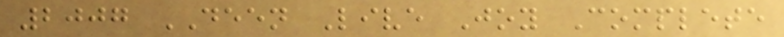2007 DEEN Live Joy Complete
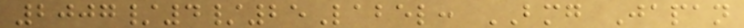2007/4/25Label: BMG Japan
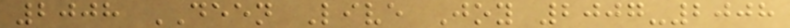2008 DEEN Live Joy 2007-2008
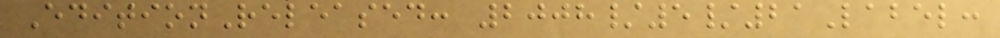EditionReleased: 2008/5/21Label:
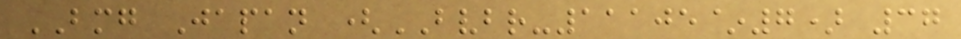BMG Japan (BVBR-11105~7) 37
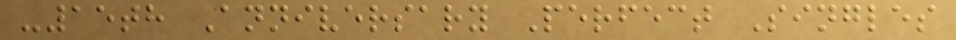-15th Anniversary Perfect Singles
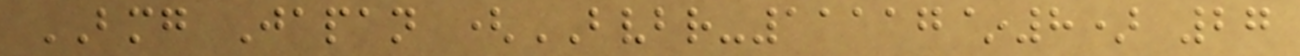BMG Japan (BVBR-11117~8) 27
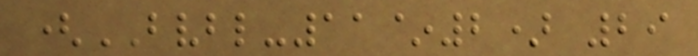(BVBL-11~2) 29
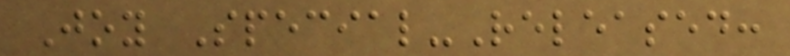Joy Special-Released:
